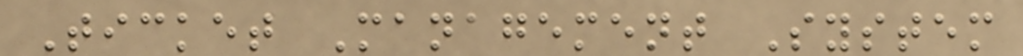Ticket Management System
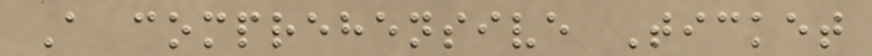A comprehensive Ticket
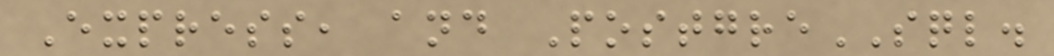Express, and PostgreSQL.
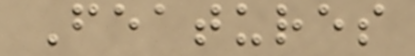Features
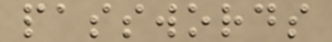passwords
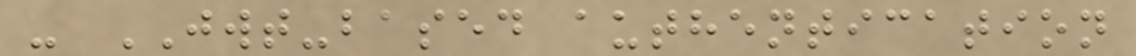- JWT-based authentication
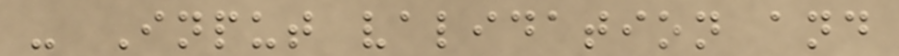- Input validation and
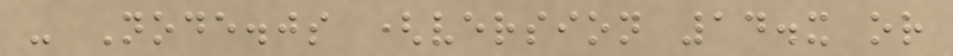- Node.js (version 14.x or
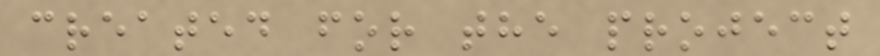created for the project
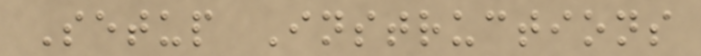Setup Instructions
